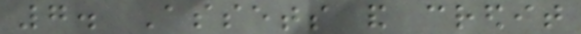7. Assets and credit
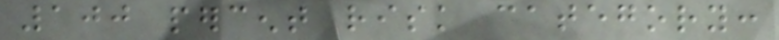100 percent risk category:
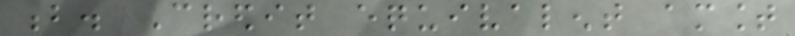b. Credit equivalent amount
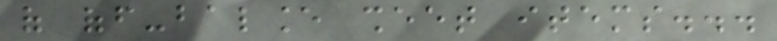of off-balance sheet items...
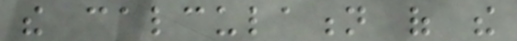the calculation of the
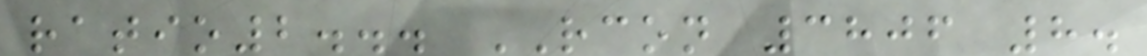ratio2... RCON 3806 8.
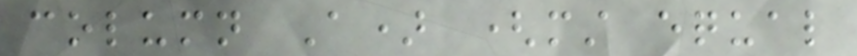column A) (must equal
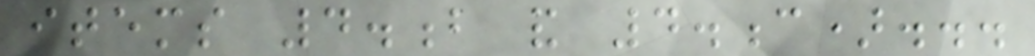items 4.b and 4.c)...
